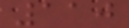110
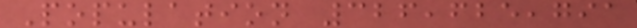Population 326,625,791
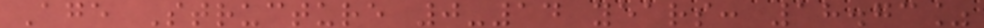Age Structure 0-14 years: 18.73%
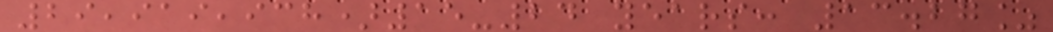29,919,938)15-24 years: 13.27%
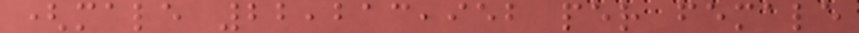(male 22,213,952 per female
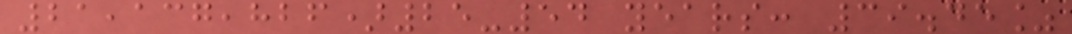21,137,826)25-54 years: 39.45%
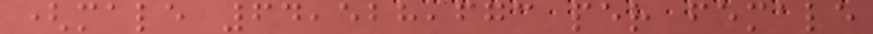(male 64,528,673 per female
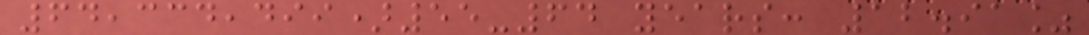64,334,499)55-64 years: 12.91%
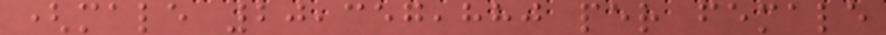(male 20,357,880 per female
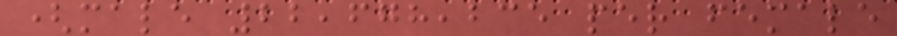(male 22,678,235 per female
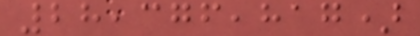28,376,817)
